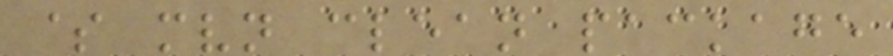$ mvn clean package
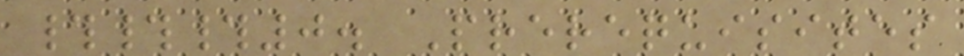###0. Prerequisites
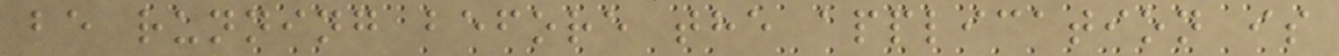be running before the application is
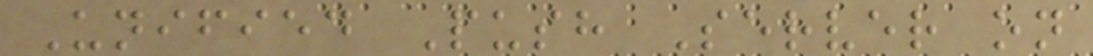Unified Push Server on
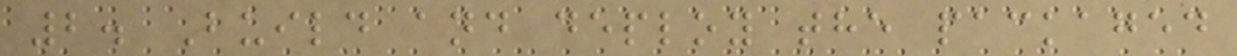2. Build and deploy the packaged
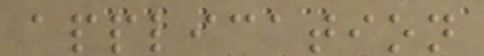application
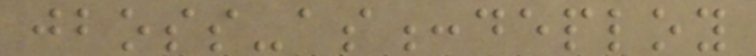jboss-as:deploy
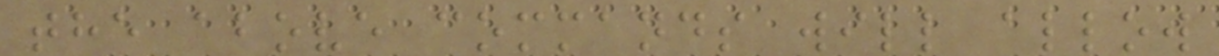the above commands will allow
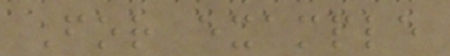For example
